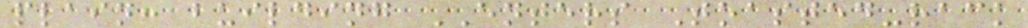plain: building ENTERS Toasted-rack
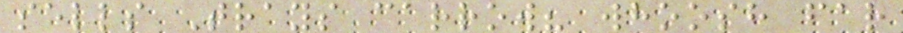sells Trays carrow? whoosh far
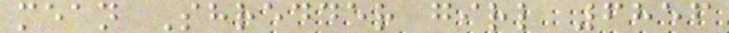mean Shredder girl 6856
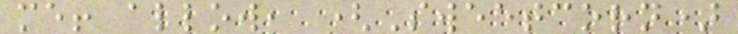me! allow, (Sweetcorn)
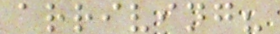arriving?
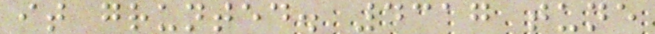it grunted. 4317 tune
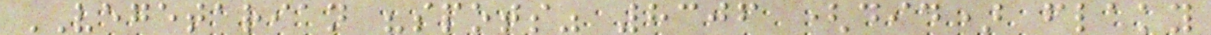VEGETARIAN "spots" 8306 (did) flaky
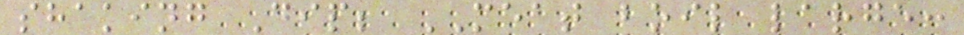shaking Dip; MEAT boil large:
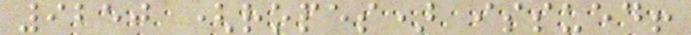9250 (ropes) issued!
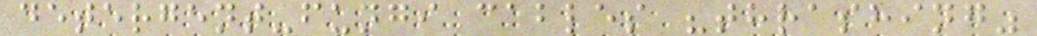detergent-fungi cables "thrashing"
